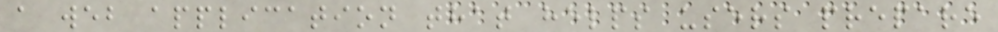a web application that helps users prepare
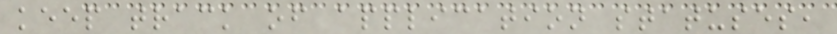keep track of application statuses,
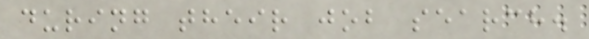during their job search.
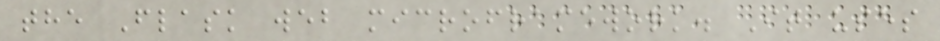the Flask web microframework. It uses
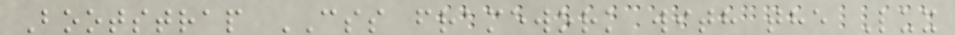Bootstrap CSS framework with the Lux
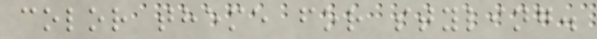color theme for styling.
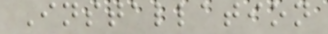Installation
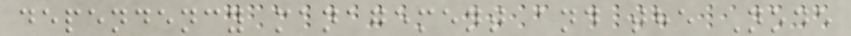dependency management and the Node
